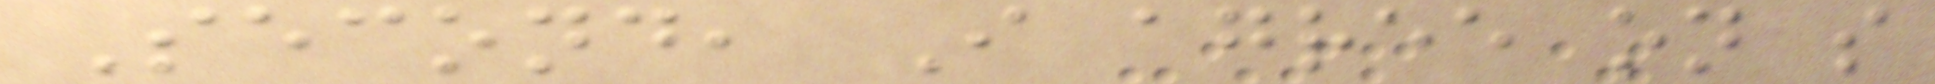Second, I agree on so
